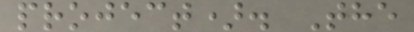project). The
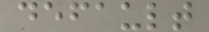default
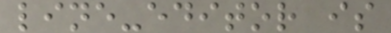line-editor is
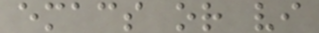emacs or vi
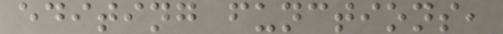editing functions,
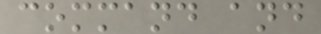command and
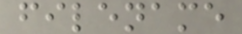filename
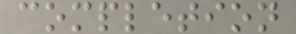completion
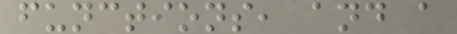functions, and a
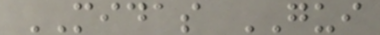MIDAS GUI
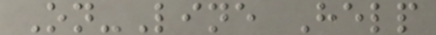On-Line Help
